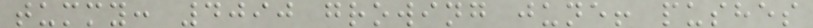tummy: 4090 growing june! pushes
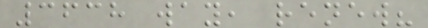3638 way, renew?
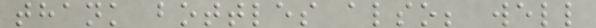thank bottles also; well
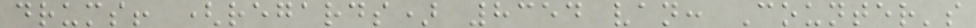drums! (regards) 8354 van: Counter's
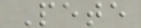Pete
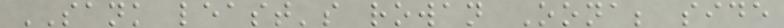SANK least's rowan Oona; side
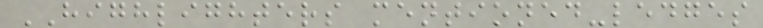HIGHLIGHTERS mentioned-ledges
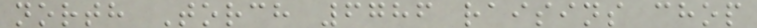north Torch 6786 raisins chop
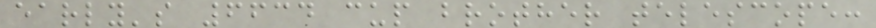early's 6634 cup brother telescope:
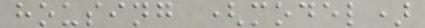housing (model)
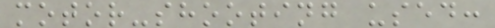motor-shooting used:
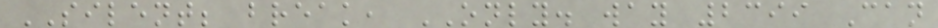SILENT; break, ONLY. way 2399 Can
